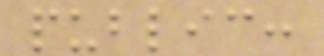public:
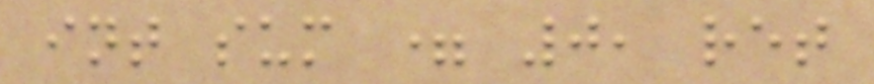int sum = 0, ret
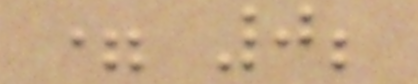= 0;
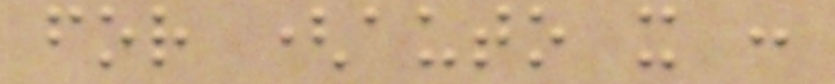for (auto x :
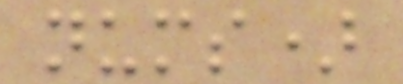nums)
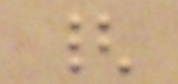{
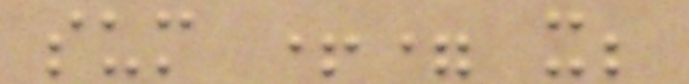sum += x;
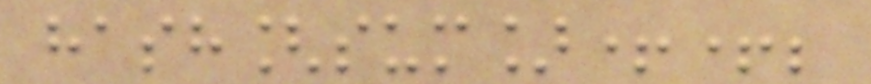hash[sum]++;
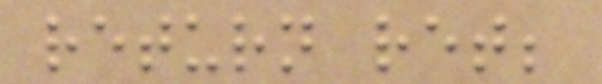return ret;
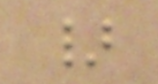}
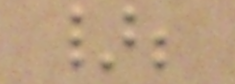};
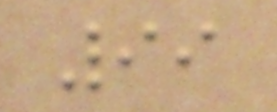99
